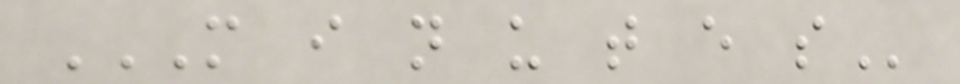M I N U T E S
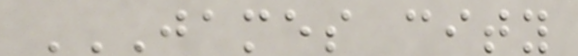JAMES CITY
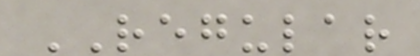REGULAR
